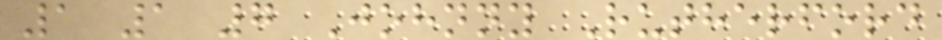1 1 7 Johnny Rutherford
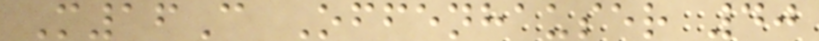M16C Offenhauser 40
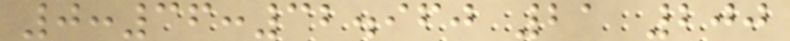0:36:32.960 21 200
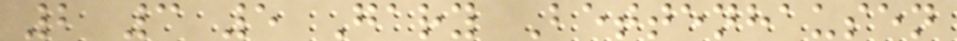2 3 5 Gary Bettenhausen
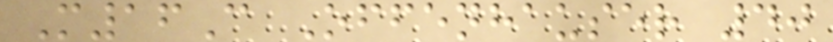M16C Offenhauser 40
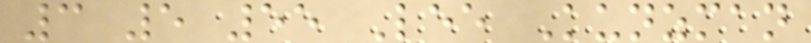3 5 55 Lee Kunzman
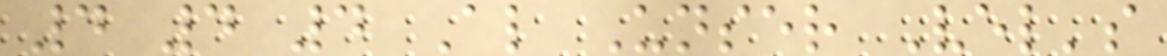4 4 4 Al Unser Vel's
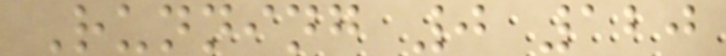Running 0 120
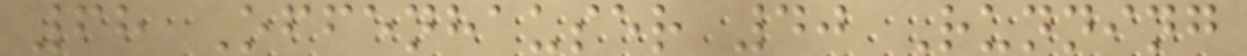68 Offenhauser 40 Running
